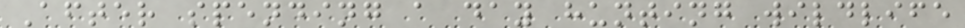After spending a day hunting wildlife
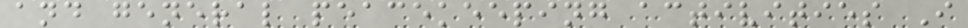and general peacekeeping activities I
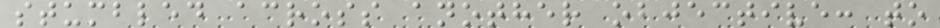stumbled across another objective: to
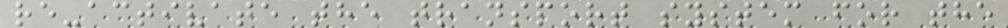re-activate the transport system for the
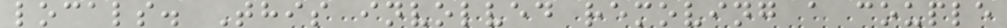locals. This involved removing a couple
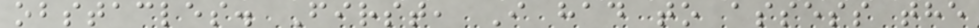obstacles. First, I had to assess the
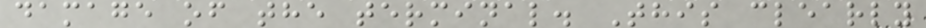damage of the terminal. This clearly
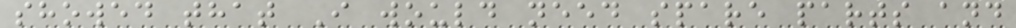showed that I would need spare parts and
